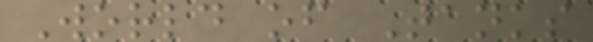World of Tanks
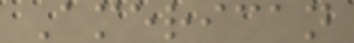American
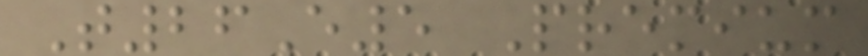T26E5 Premium
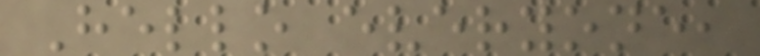Hello everyone,
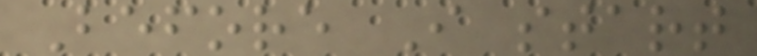Before I start
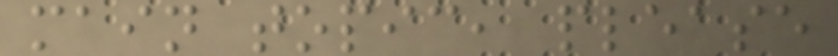main topic, please
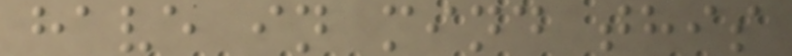have in mind this
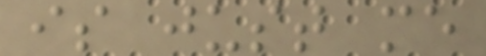is just me
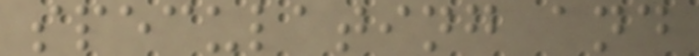speculating and
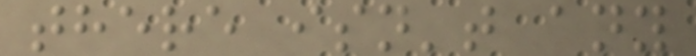there isn't any
